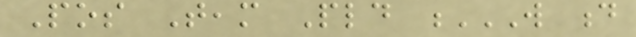Pos Team Pld W D
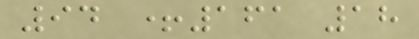94 +161 18
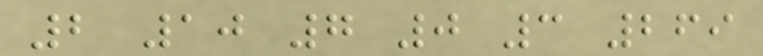2 10 7 0 3 269
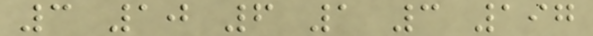3 10 6 1 3 197
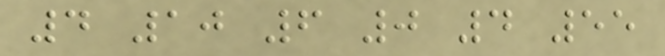4 10 6 0 4 55
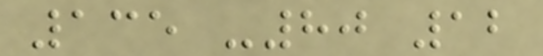135 -80 12
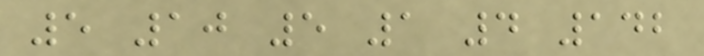5 10 5 1 4 142
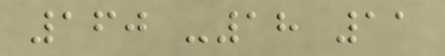160 -18 11
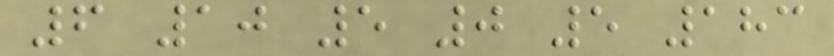6 10 5 0 5 183
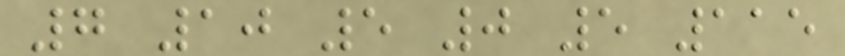7 10 5 0 5 115
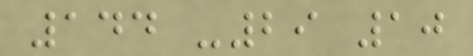144 -29 10
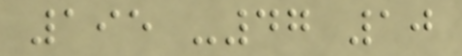195 -47 10
